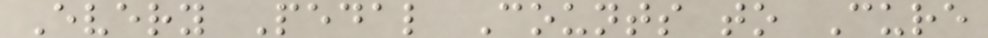Every Pedal Counts to Cure
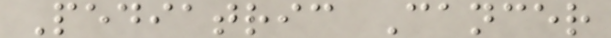Pediatric Cancer
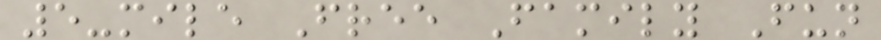5-mile Free Family Fun
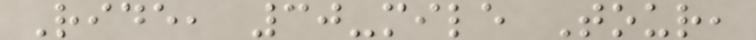Ride, 30-mile Tour,
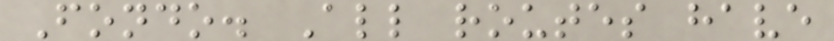Fondo. All routes have
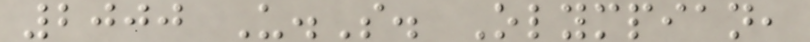2000 U.S. Olympian,
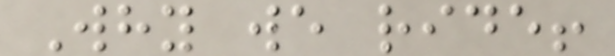Why we ride!
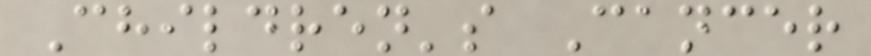Children's Cancer
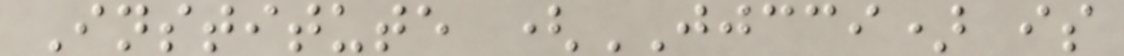Institute (JJCCI) is
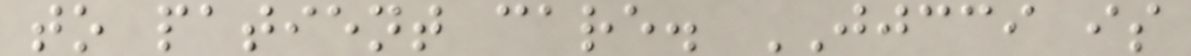to patient care. JJCCI is
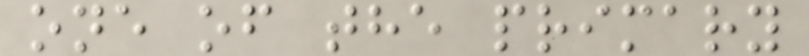one of the primary
